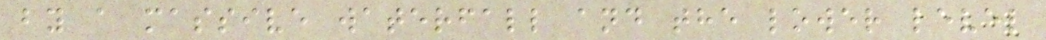by a massive waterfall and the lower level
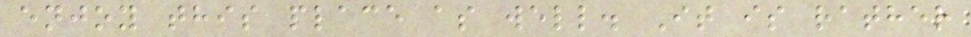enjoy this place as well. It is rather
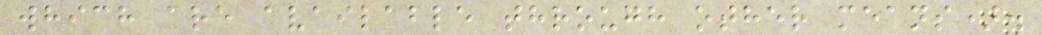which are available through other means).
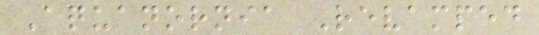Aquanornia Revamped
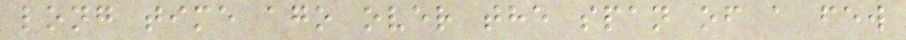long time ago over the span of a few
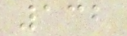132
